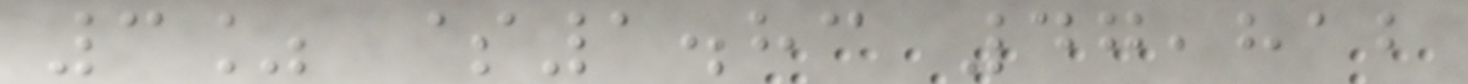3% $1.83 47,812
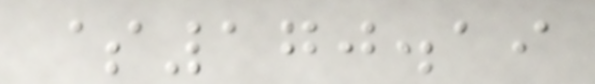$170.19
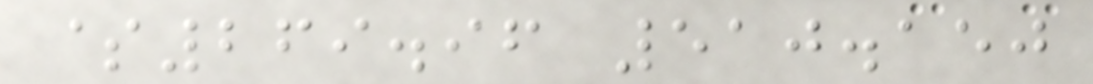$269.96 510.150
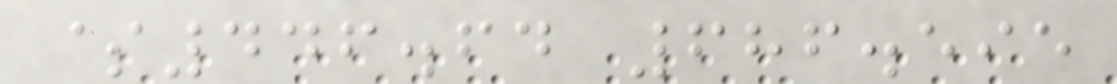$446.64 686.595
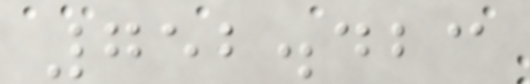752.423
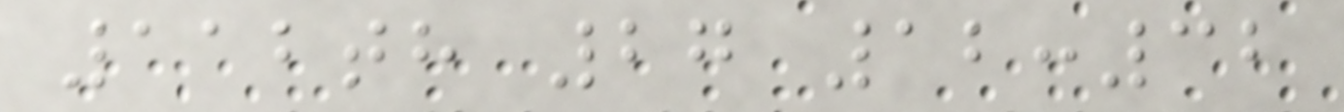112th 27 12:32
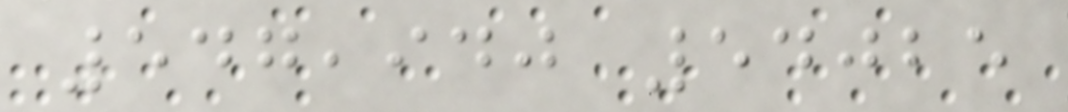547,940 54025
